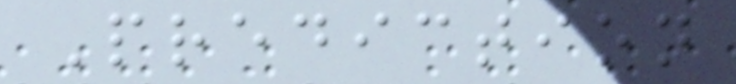Prediction
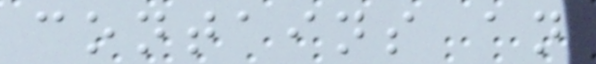contains an
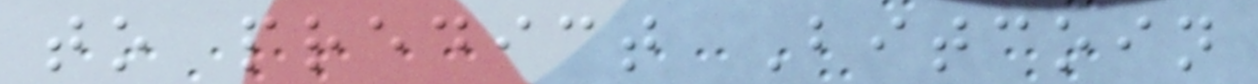to predict Bitcoin
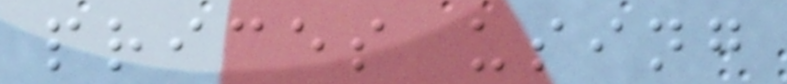prices using
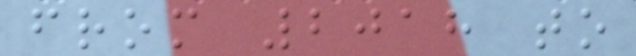from 2018 to
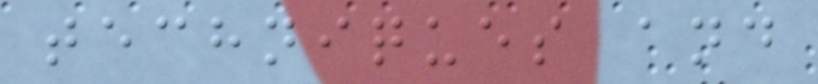techniques and
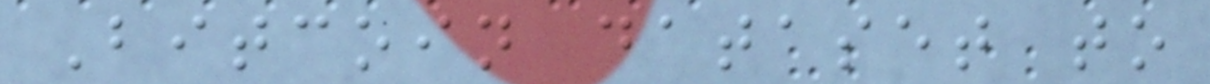Bitcoin dataset to
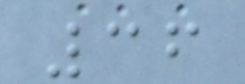36
